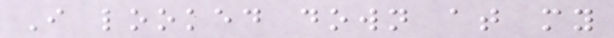I looked down at my
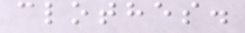clothes.
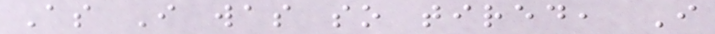As I was so tired, I
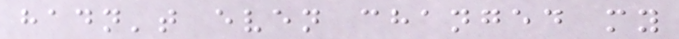hadn't even changed my
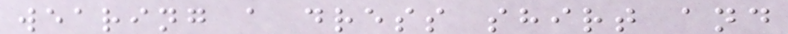wearing a dress shirt and
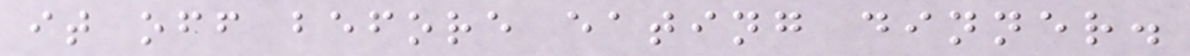it off before eating dinner.
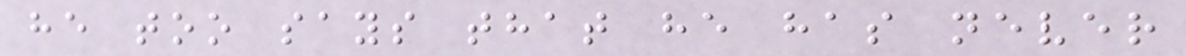he too says that he has never
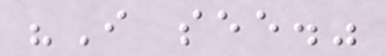"I see."
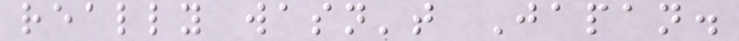really wasn't Japan.
